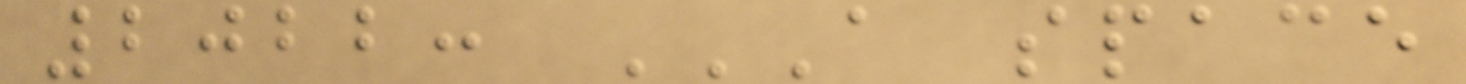2022: A SPACE
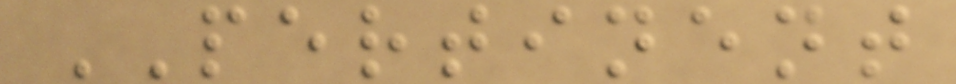PERTINENT
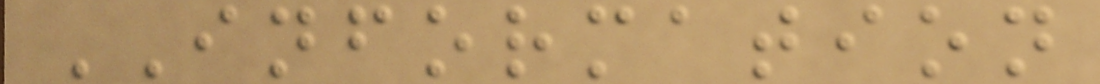INFORMATION
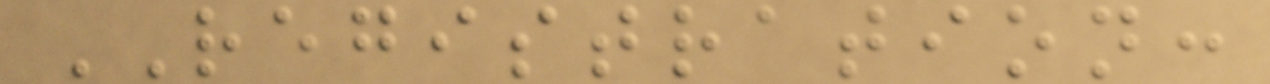REGISTRATION:
